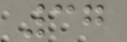37
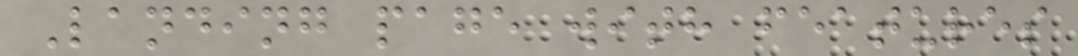Landing page with features
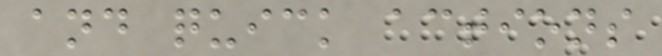and quick actions
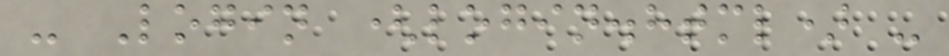- Login (login.html) -
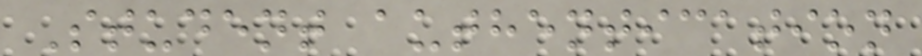Student authentication
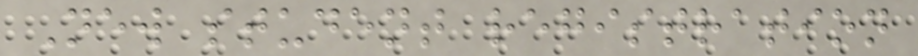New student registration
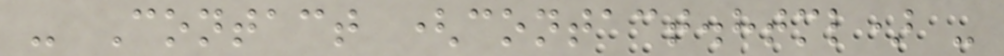- Contact (contact.html) -
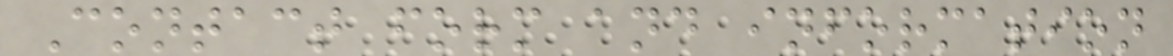Contact form and information
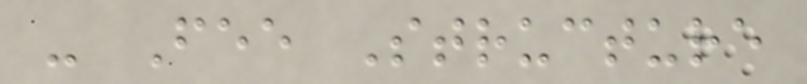- Fee Structure
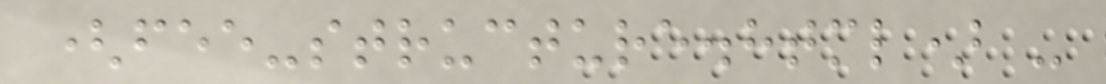(fee-structure.html) -
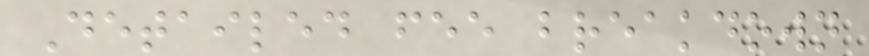Detailed fee breakdown
